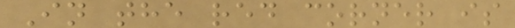In the red corner is
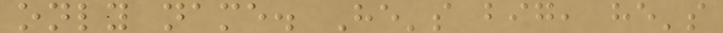only name. He's big, he's
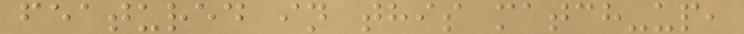featured in this match-up,
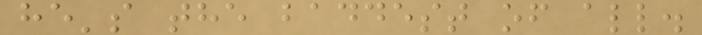he's the baddest of all.
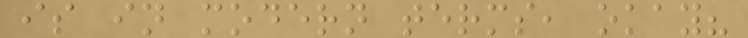is in modern terms, okay?
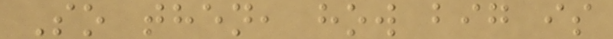So then, how big is
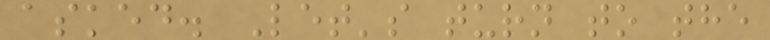asked. Let's turn to the
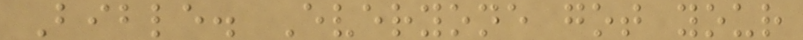Bible. Everyone got your
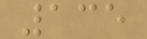135
